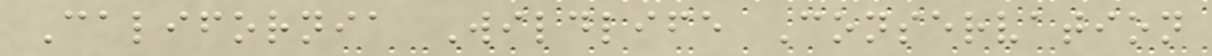California Wildlife Conservation
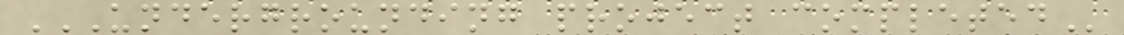UNDERGROUNDING PROJECT COMPLETED
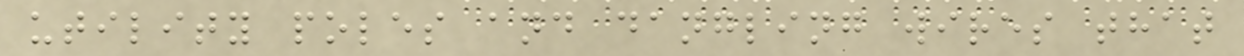utility poles and dangling wires that
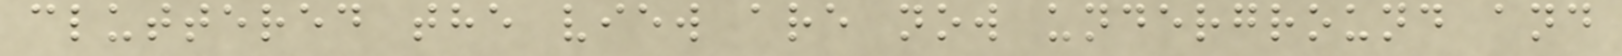cluttered the view are now underground and
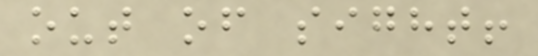out of sight!
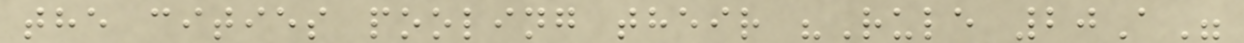the cities pooling their "Rule 20A"
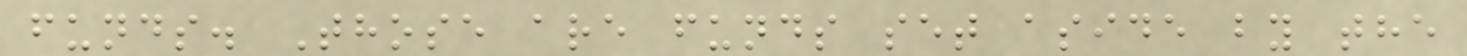funds. Those are funds set aside by the
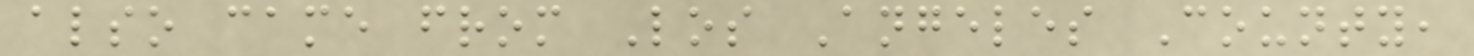also came from Los Angeles County,
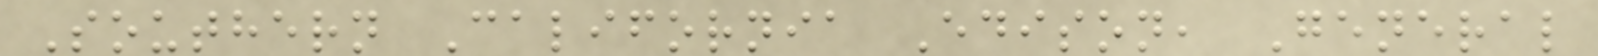Southern California Edison, General
